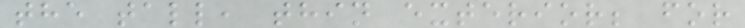the tall, thin exterior; for
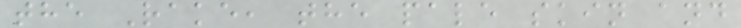the Rake, the pale skin and
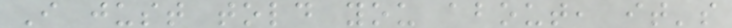I just told you about, it's
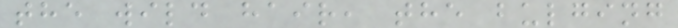the wild hair, the bulging
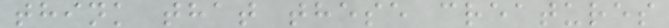think that these creatures
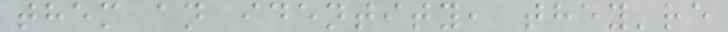them an identity, they're
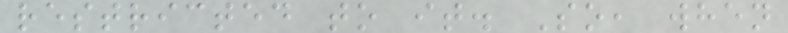restricted to it. So, when
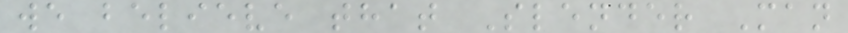we believe that Slender Man
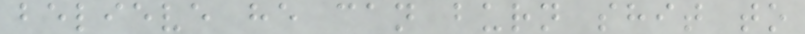believe he can burn shit to
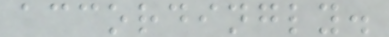accordingly.
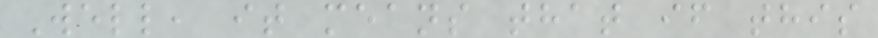Well, it means that if this
